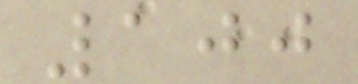100
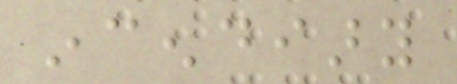incendiary
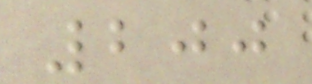200
